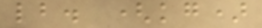lb. (kg)
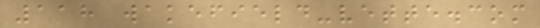118 wakefield-vette.com
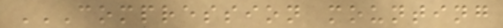COMPRESSION MOUNTING
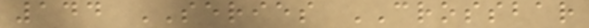144 SERIES CROSSBAR
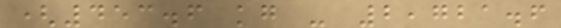(453.6 kg - 2,721.6
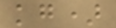kg)
